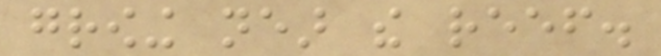growing near the reef.
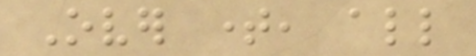Over time, all
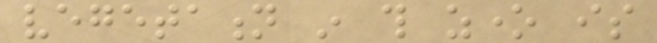vegetation in this zone is
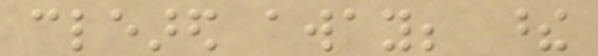cleared away; these
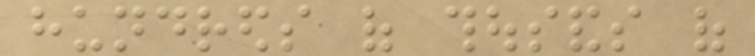hundreds of thousands of
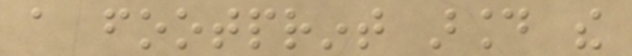a footprint around the
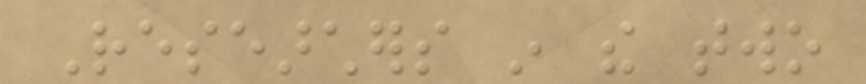Researchers in the two
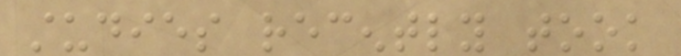studies recently took
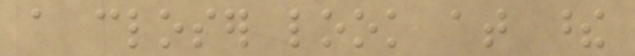a closer look at these
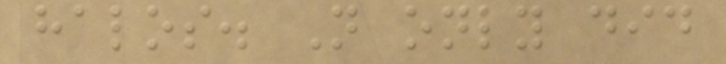halos. Not only did
